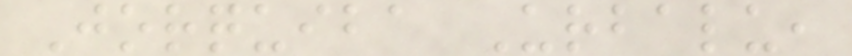Jorquiba Urbalu,
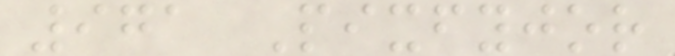971 Pixfyjor
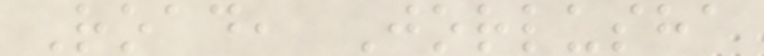Road, Jorlusha
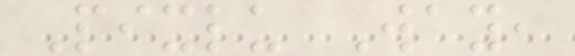Pixlu Way,
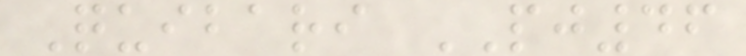Quibari PJ46
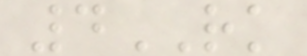4RK
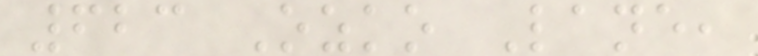623 Ozko Lane,
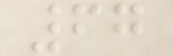67
